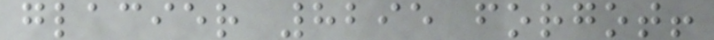glacier 8295 forgot!
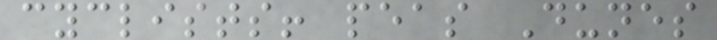cyclists! peas Dunes
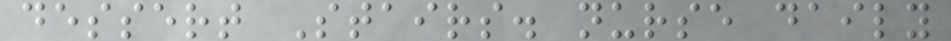dessert Stairs. nurse daily
